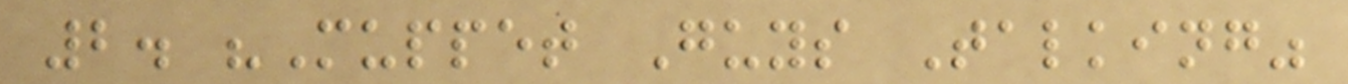2. "Muppet Guys Talking"
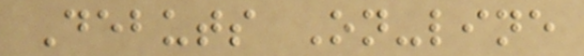Debuts On-line
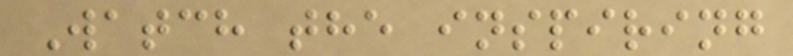Watch the inspiring
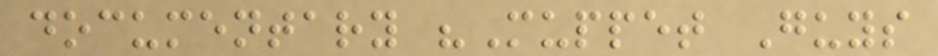documentary "Muppet Guys
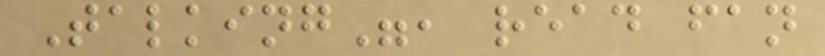Talking", read fan
